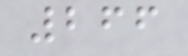266
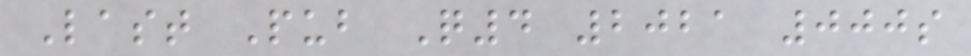Last Pub Q4 2021 000s
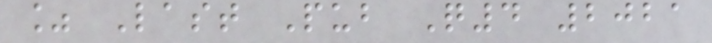% Last Pub Q4 2021
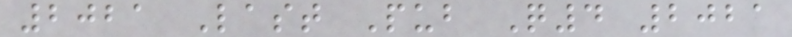2021 Last Pub Q4 2021
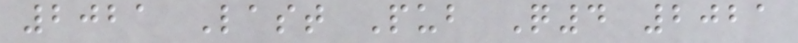2021 Last Pub Q4 2021
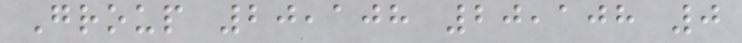Group 20,108 20,108 0
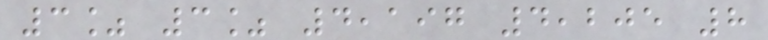3% 3% 4,197 4,205 8
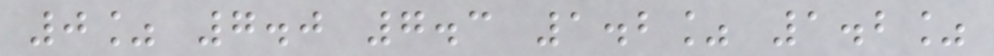0% 7.0 7.3 1.2% 1.2%
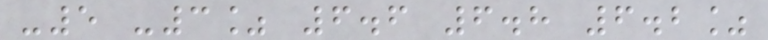-5 -3% 6.6 6.8 6.2%
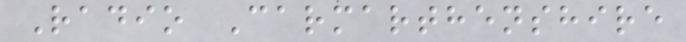Radio Carmarthenshire
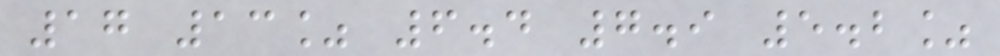17 13% 6.4 7.9 5.2%
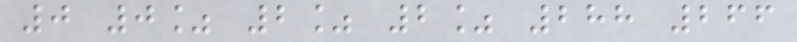0 0% 2% 2% 288 266
